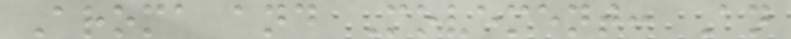Aroma and Movement: An
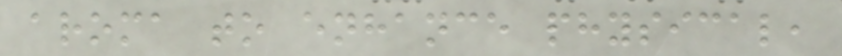aroma to enhance physical,
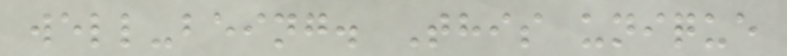well-being. This unique
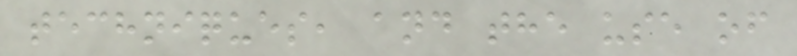techniques, and the use of
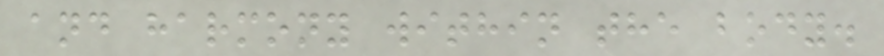and harmony within the body.
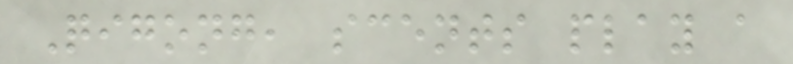Qigong, scents play a
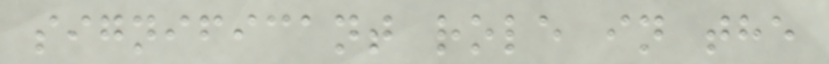significant role in the
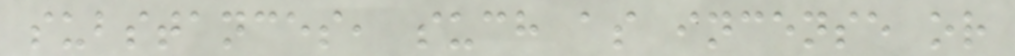substances, such as incense or
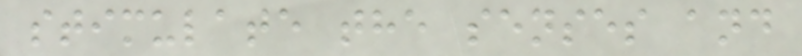stimulate the senses and
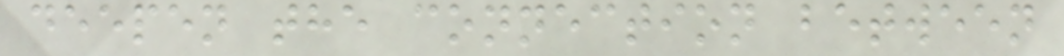deepen the connection between
